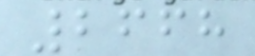2668
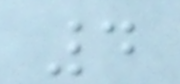4
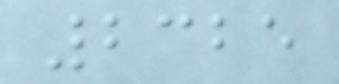2325
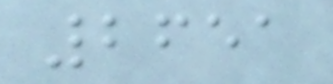2651
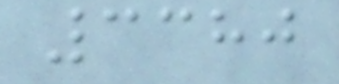3380
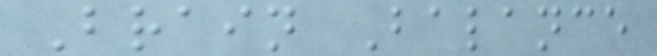Brain Balance
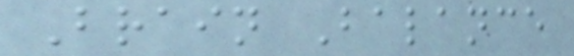Brain Balance
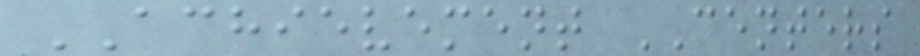ACHIEVEMENT CENTERS
